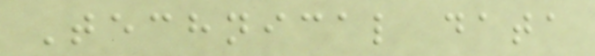Technical data
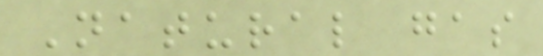Natural gas
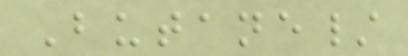Butane/
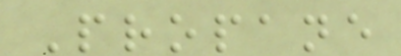Propane
